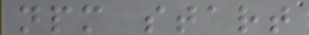npm start
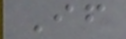If
